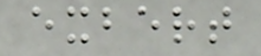exbert
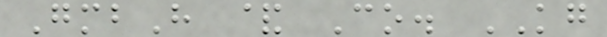GmbH & Co. KG
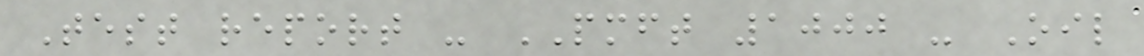Test report - PMFT 1000 - Oil
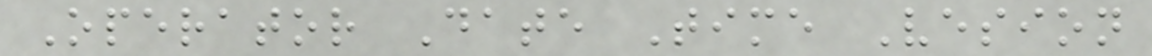Operator Date Time Vesion
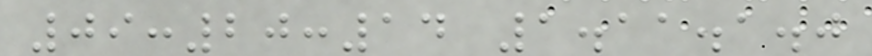09:20:14 1.11.1.0
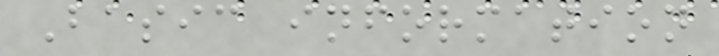Basic information
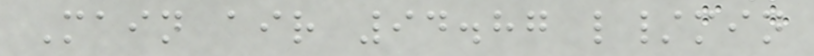Main air 94.87 l/min
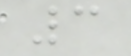3
